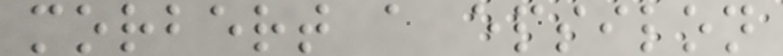morbert a epsilon
